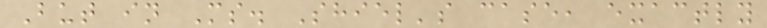But in Ms. Shiel's case, exactly
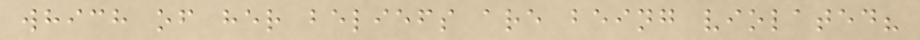which of her beliefs are being violated?
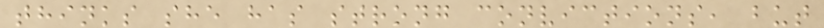thinks she has strong convictions, but
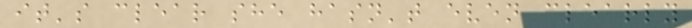it's clear she hasn't even clearly
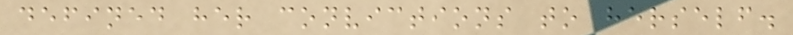defined her convictions to herself.
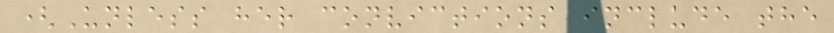(Unless her convictions include the
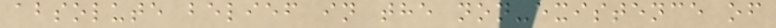absolute belief in the non-existence of
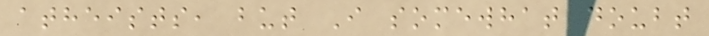atheists, but I somewhat doubt
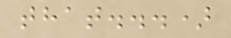that...)
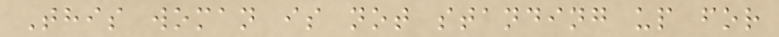This woman is not standing up for
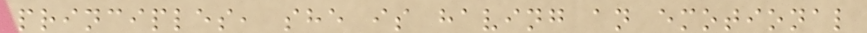principles, she is having an emotional
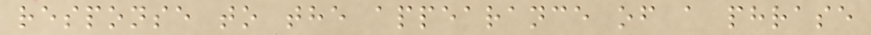response to the appearance of a phrase
